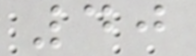40
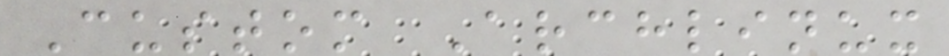Custom Archlinux
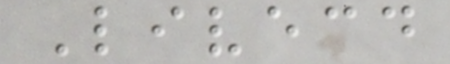Livecd
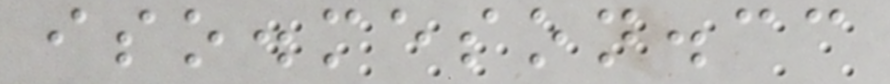iso.meson.cc
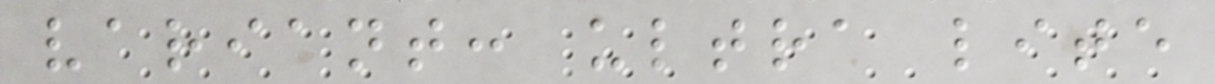variant: ultra lite
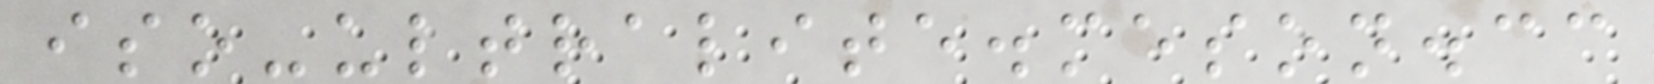iso-ultralite.meson.cc
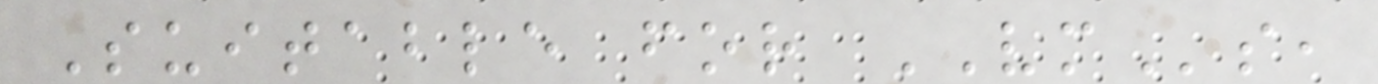Suitable for VMs,
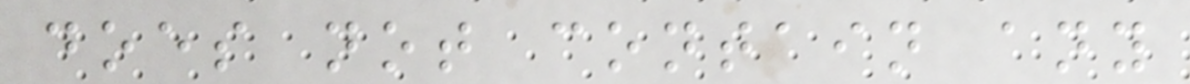does not contain any
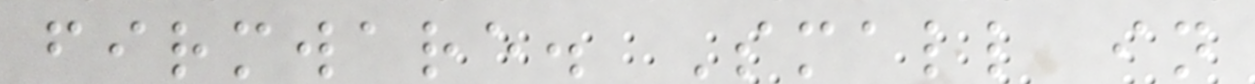firmware. Small in
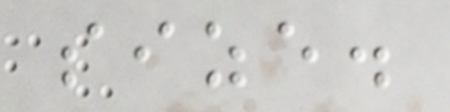size.
